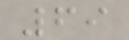69
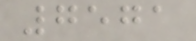7571
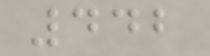442
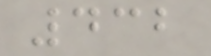432
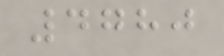4780
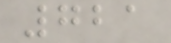721
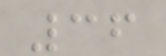36
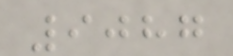9087
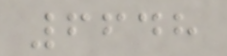6648
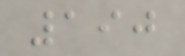190
